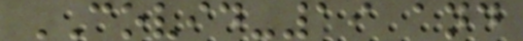COVID-19 and
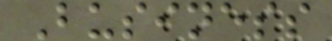Business
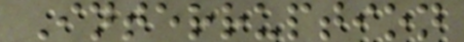Interruption
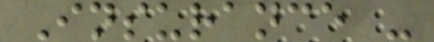Insurance -
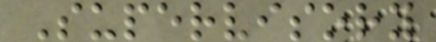Supervisory
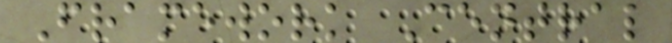Framework Central
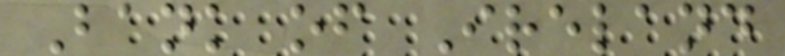Bank of Ireland
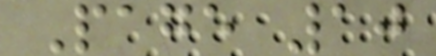Page 10
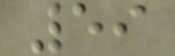59
